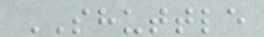SHUTTLE
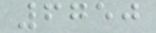6750
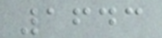1643
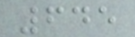645
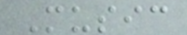Music
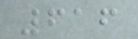616
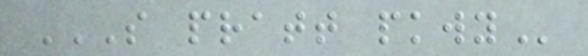S PRATT PKWY
